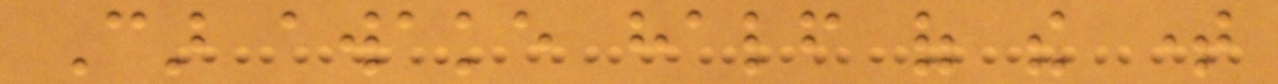Car awake half of the time
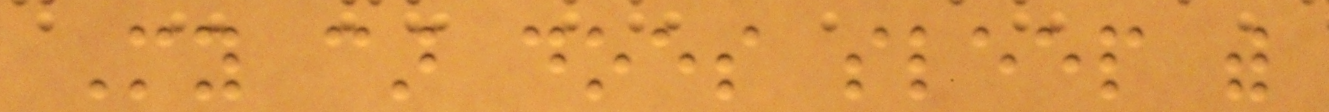My car does sleep with
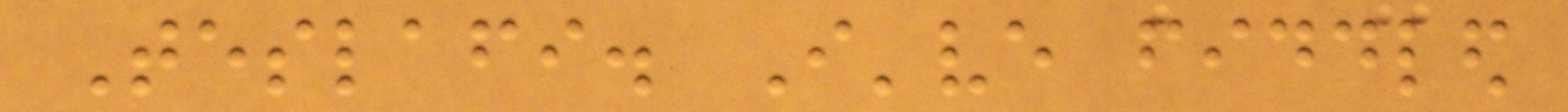Teslafi. I've fiddled
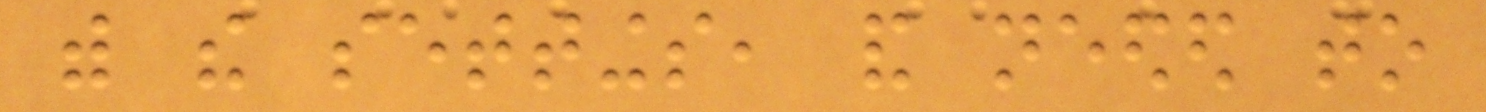with the settings, and needed to
